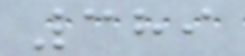389
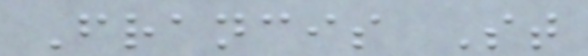Francis St
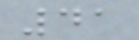41
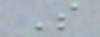S
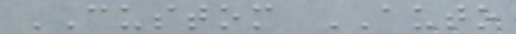CUSTOM AUTO
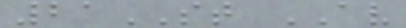21ST AV
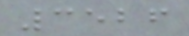3526
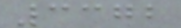3372
